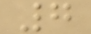7
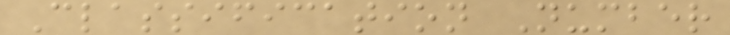Classification Number
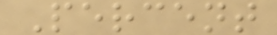Percent
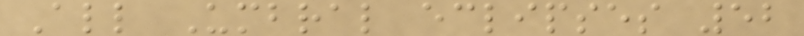All Umbral eclipses 52
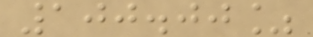100.00%
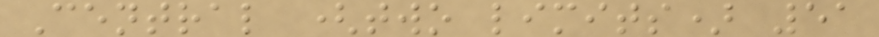Central (two limits) 51
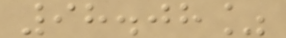98.08%
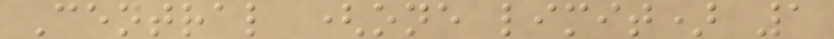Central (one limit) 1
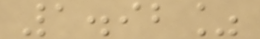1.92%
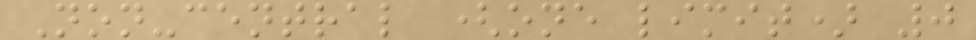Non-central (one limit) 0
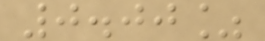0.00%
